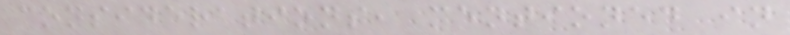considerations, mentioned in
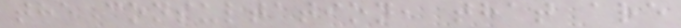the consultation, that are
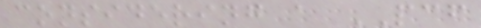considering a PCF
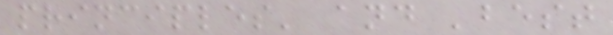principles' and 'best
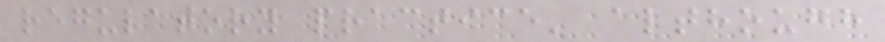regulatory practice' although
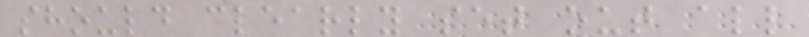should clearly set out all
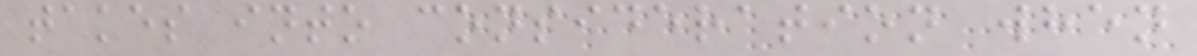takes into consideration when
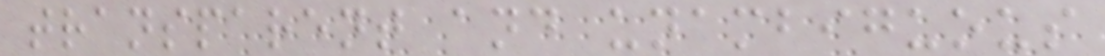transparent and unambiguous
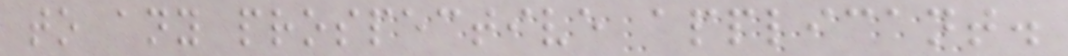to any prospective applicant.
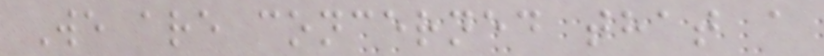We are concerned that a
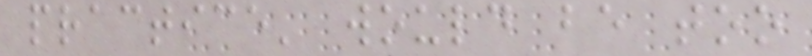practice' would be too
